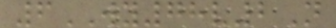6WY78v2N
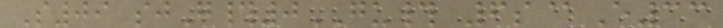S09 sjG#0GU# 6s@E33
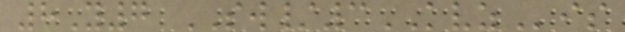8Y7 SW/3KVZis
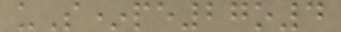uS*pe27o4
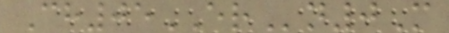Ch05ERn0M
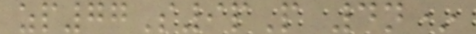zp77S9pP 4n*
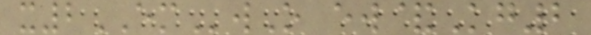x2EMwO ew&Kg2
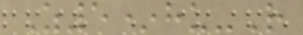Z5*hu-R
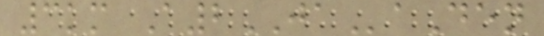3km A2JAaDen
